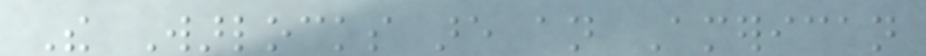The Warlocks are an American
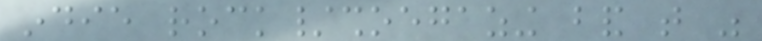indie rock/shoegazing band that was
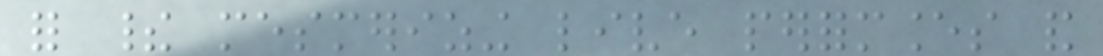for their mesmerizing live performances and
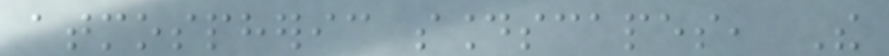atmospheric soundscapes, The
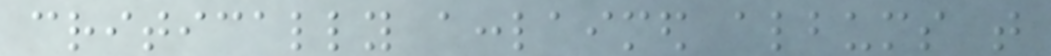critically acclaimed albums that
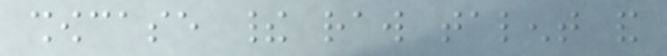showcase their raw talent and
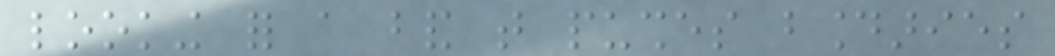looking for a band that pushes boundaries
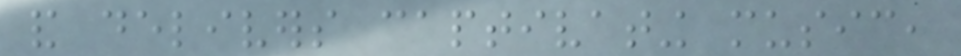and delivers captivating music,
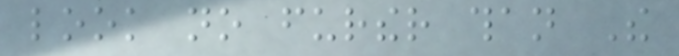look no further than The
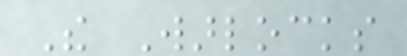The Warlocks
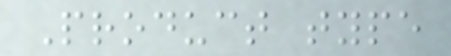Product type
